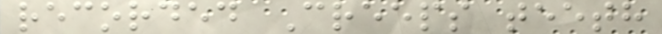recorded Creeps teeth
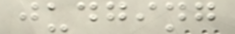judging
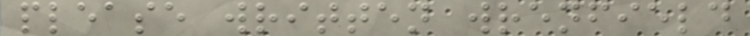please written wrenfield
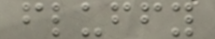fluffy
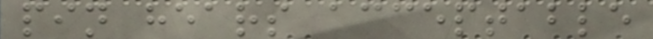pin hears acceptable
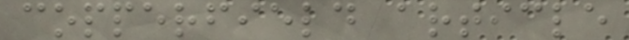copperfield article
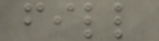fill
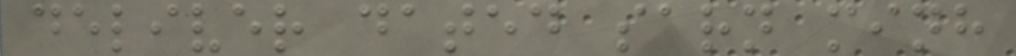deliver dated sarn minh
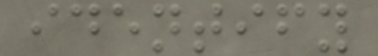identify
